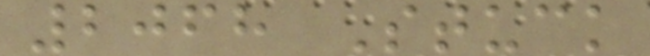2068 Stuck
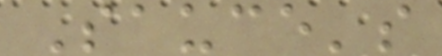Sauce's
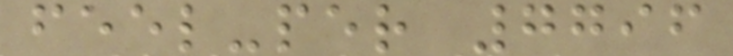feel-per 7796
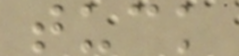tuck
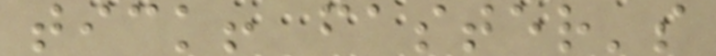tick! faster's
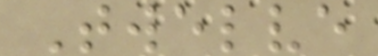Twelve
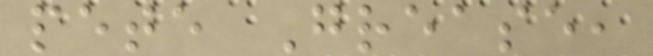pete Grease,
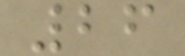26
